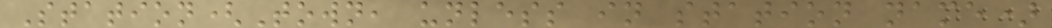Station(Town, unless in station name)
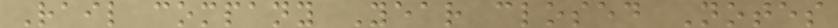Rail company Year closed Notes
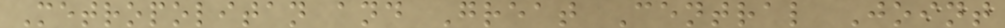Metropolitan and Great Central Joint
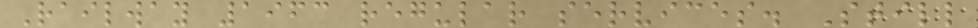Railway 1963 regular services. Still
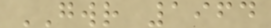GWR 1964
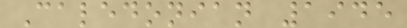Caledonian 1945
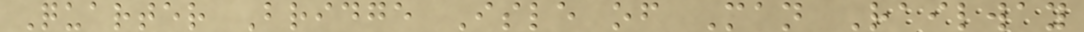Quarter Bridge Isle of Man Railway
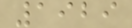1929
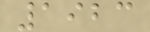1923
